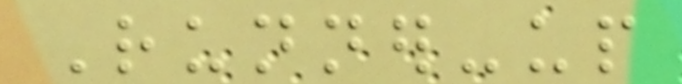Runner-up
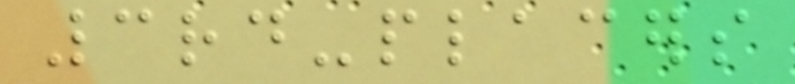3rd-placers
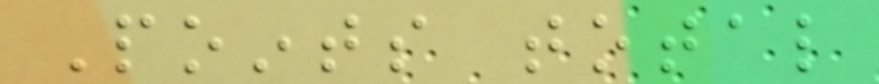Points total
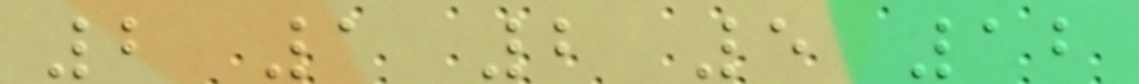2 1 2 5 12
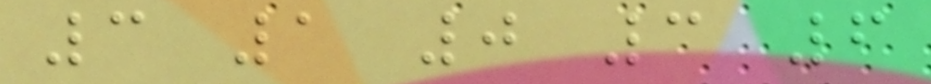3 1 0 3 6
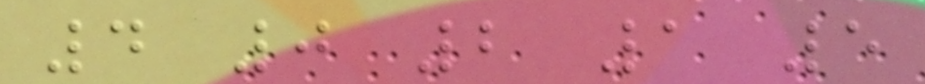4 0 2 1 5
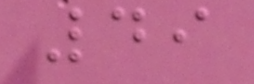49
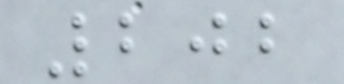202
